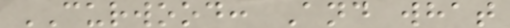CURWOOD: And what
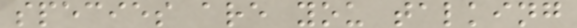species are you talking
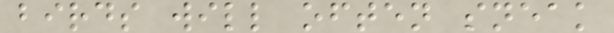birds will often sneak
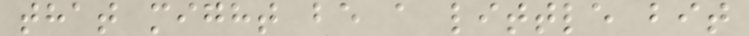that might be a little bit
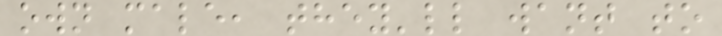own male, they'll want to
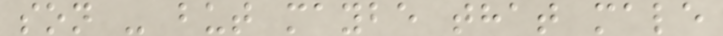son - but maybe that male
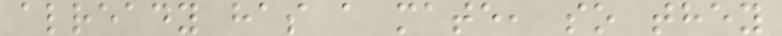already has a mate, so they
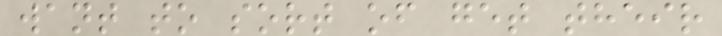want to sort of get their
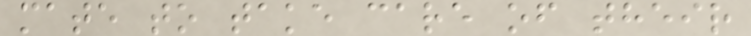mate to take care of their
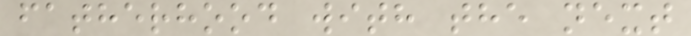fatherhood with the next
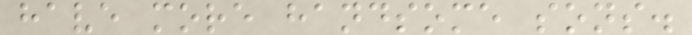have more handsome sons.
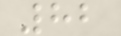82
